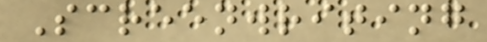Screenwriting
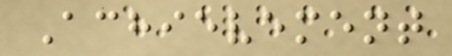Achievement
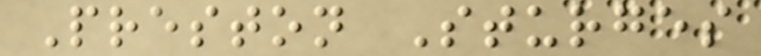Preston Sturges
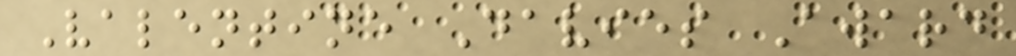Valentine Davies Award
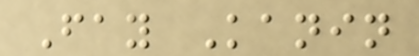Fay Kanin
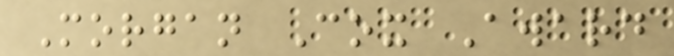Morgan Cox Award
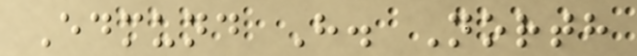Edmund H. North
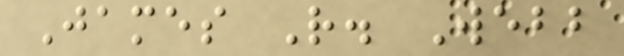James R. Webb
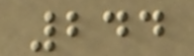244
